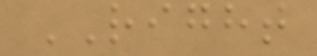RIGHT
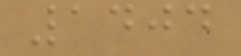1404
